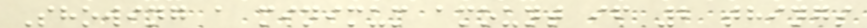Showing a minimum amount if 2 things
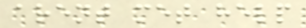arent met help
